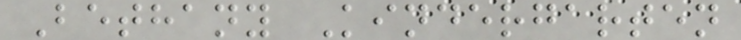Bethany Kindergarten
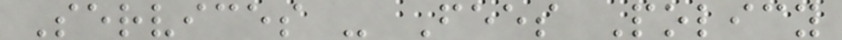Services - Fees Policy
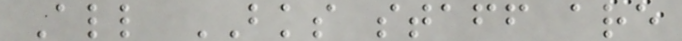All BKS staff are
